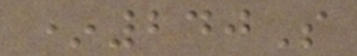*240S
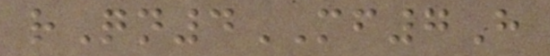rQn4MF7H
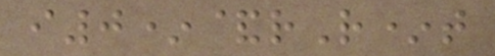i0*&rR*t
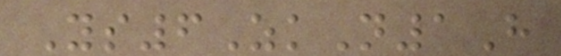Ys6ZkN1H
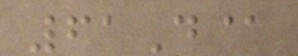61D@
